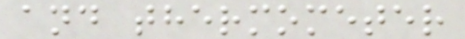and thermometer
